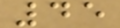45
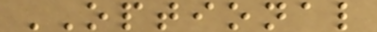OPTIONAL
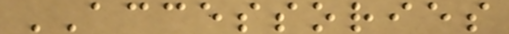ACCESSORIES
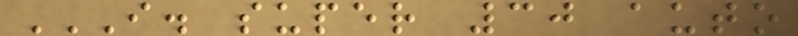I. SUPER 30 AUTO
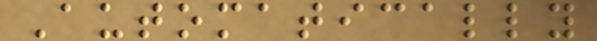Automatically
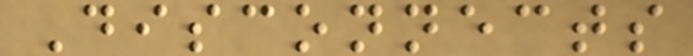Disconnects
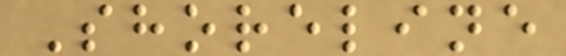Shoreline
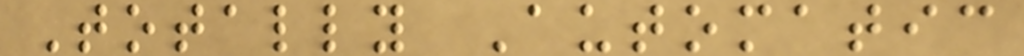Totally Automatic
